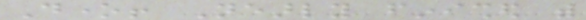Done! Nearly finished with
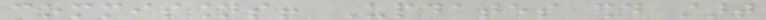commissions! Updates should start
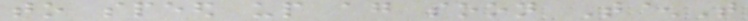to speed up again soon T^T
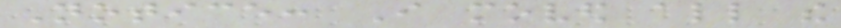Notice: I moved all the
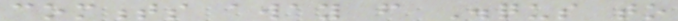comments away from Disqus to
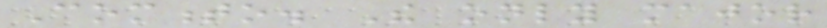Commento. The only major
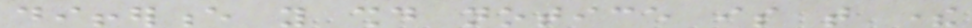difference you should notice is that there
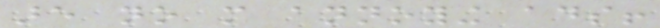are no more annoying ads!
